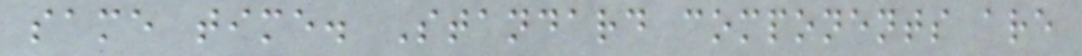same time. Standard components are
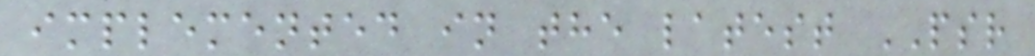implemented in the latest PSR
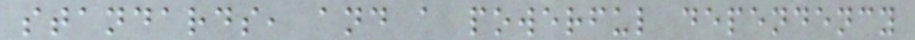standards, and a powerful dependency
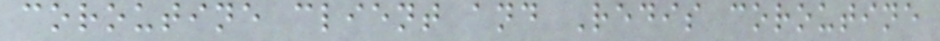coroutine client and Redis coroutine
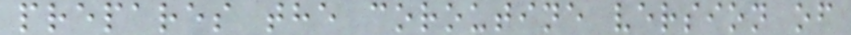prepares the coroutine version of
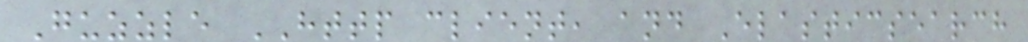Guzzle HTTP client, and Elasticsearch
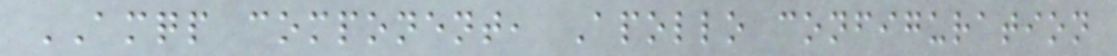AMQP component, Apollo configuration
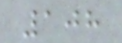108
